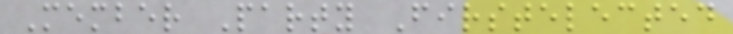Member Party Firstelected
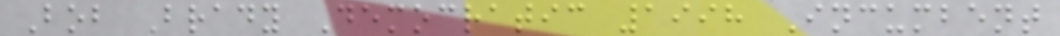Bob Brady Democratic 1998 Incumbent
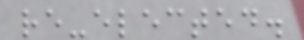re-elected.
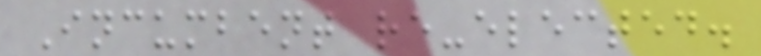Incumbent re-elected.
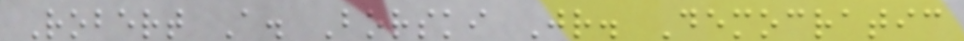Robert A. Borski Jr. Democratic
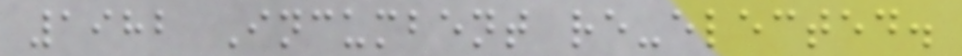1982 Incumbent re-elected.
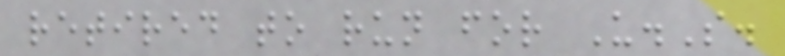retired to run for U.S.
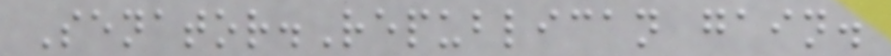Senator.Republican gain.
